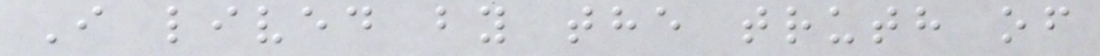I lived by the truth of
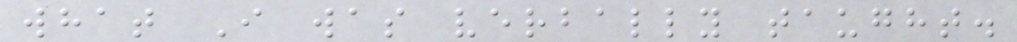what I was verbally taught.
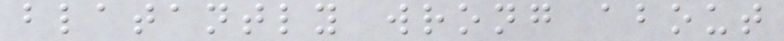blatantly wrong about
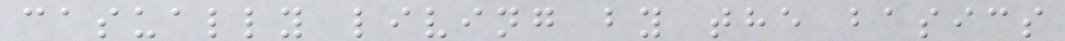casually living by the basics
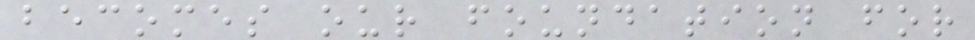becomes our foundation for
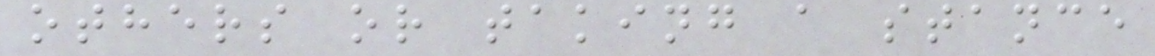others or taking a stance
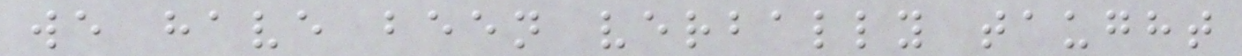we have been verbally taught
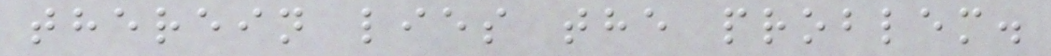therein lies the problem.
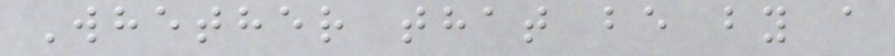Whether that be by a
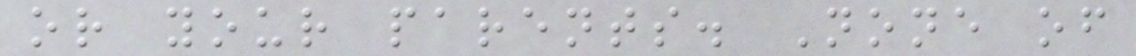or your parents. None of
